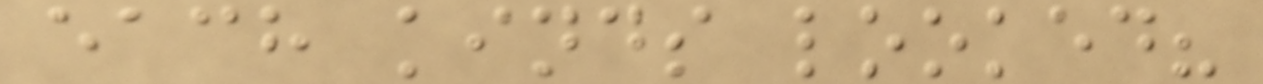each kinds looked?
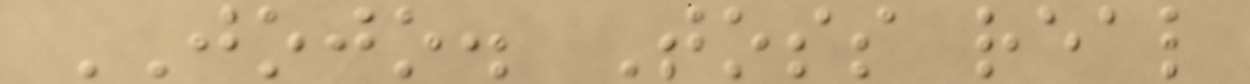JOJO. Toss real
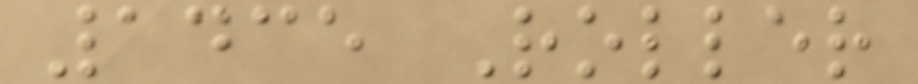1435 Roller
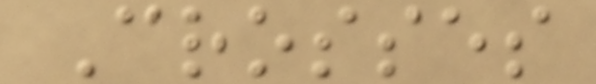Crosses
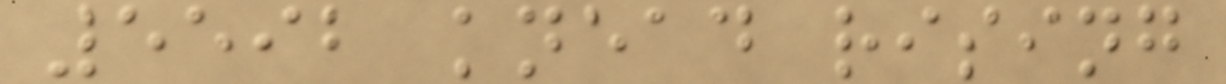5592 knead rising
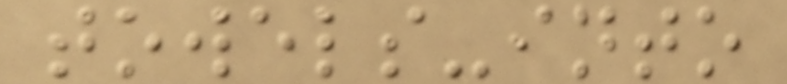towels-into
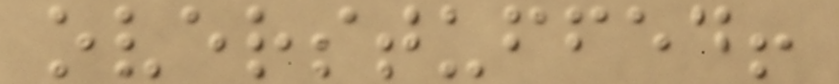overstuffed!
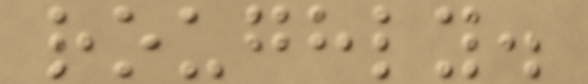roughly.
